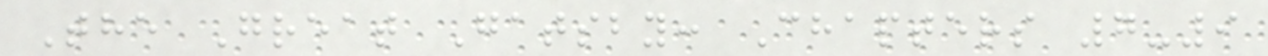The Great Gatsby: Chapters 7-9
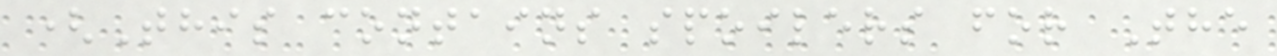(This contains spoilers for The
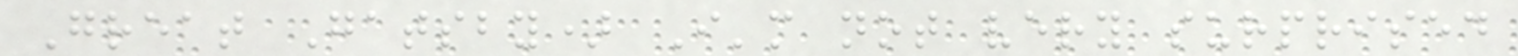Great Gatsby) I'm not very surprised
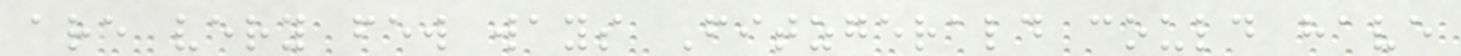are very few ways Fitzgerald could have
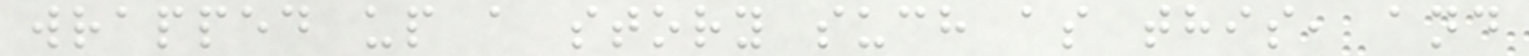wrapped up a story such as this, and
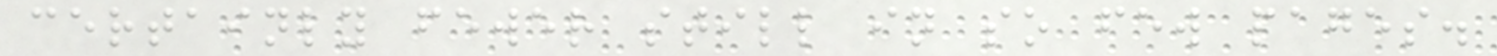certainly fewer still in so few pages.
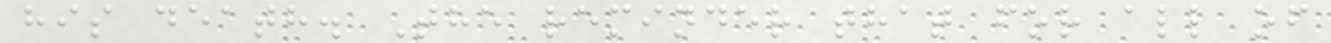his death. The reminder that for all of
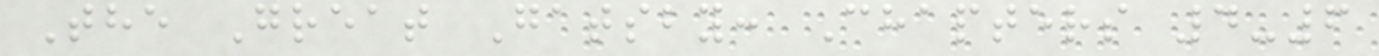The Great Gatsby: Chapters 4-6
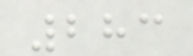283
